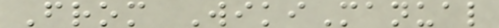From WikiManual
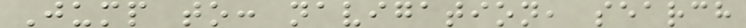Jump to: navigation, search
